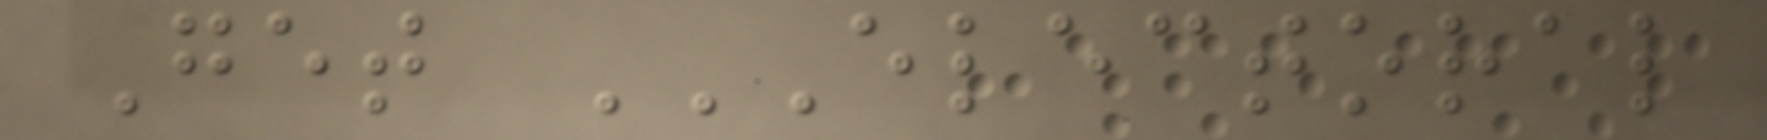Get ELECTORAL
